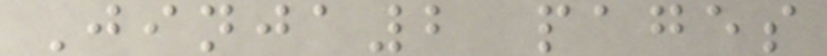Jinja2 pages
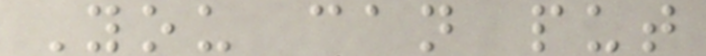You can put
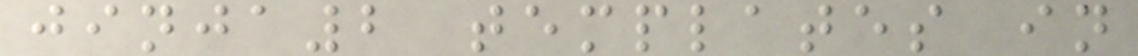jinja2 templates in
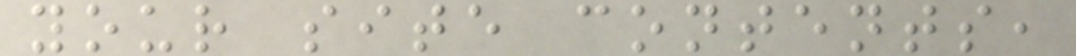your site contents,
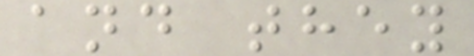and they
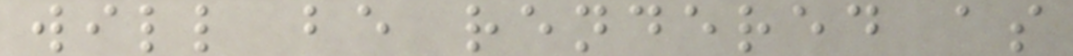will be rendered as
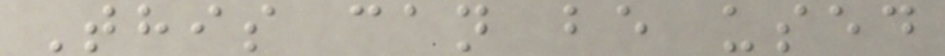This can be used
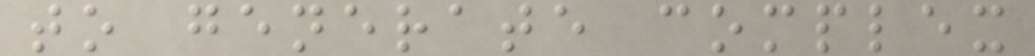to generate complex
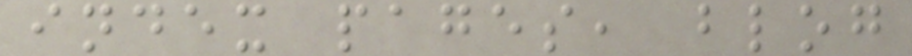index pages, blog
